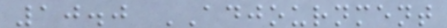10.0 ADJOURNMENT
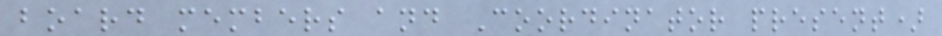board members and Coordinator present)
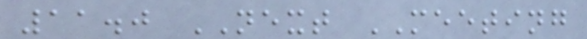11.0 NEXT MEETING
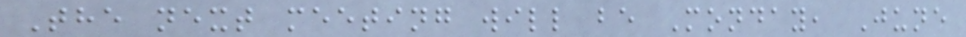The next meeting will be Monday, June
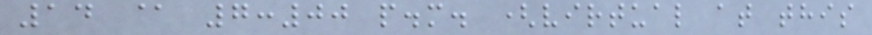14 @ 7:00 p.m. (virtual at this
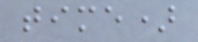time)
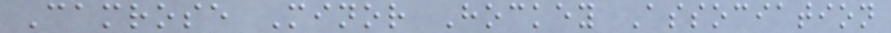Camrose Minor Hockey Association
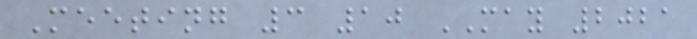Meeting 3 10 MAY 2021
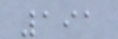191
